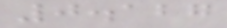0.127
